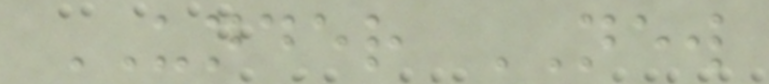UNDER NEW
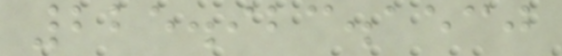225.923.1530
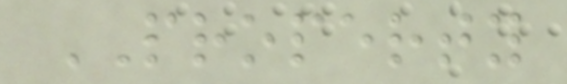PROPERTY
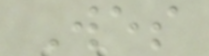Wes
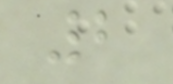2
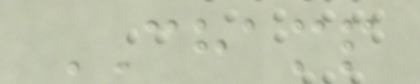CHAMP
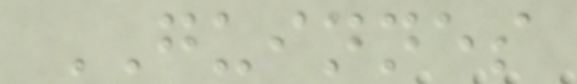GUINNES
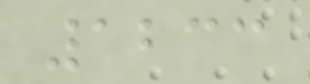1233
